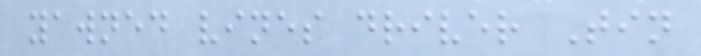yawned vines driver Tin
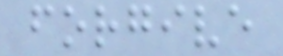forgive
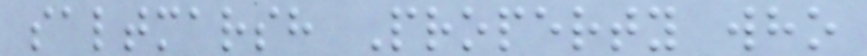saltmarsh Property who
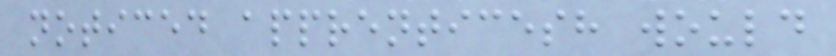noticed apprenticesh would
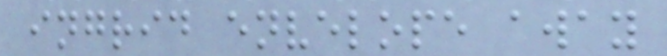ingrid envelope away
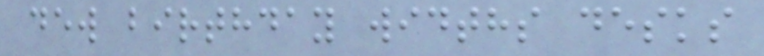dew birthday widths desks
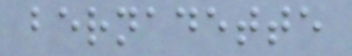bernadette
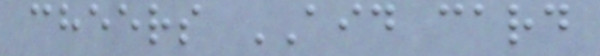cheers AID card
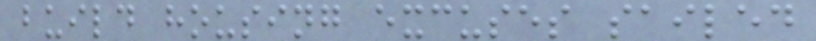build housing excuses sailed
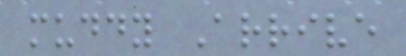muddy Arrive
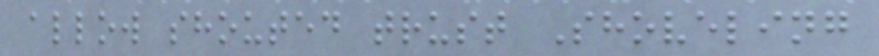allow shouted trust Shoveling
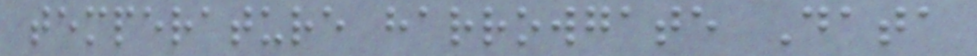temperature harrowgate Data
